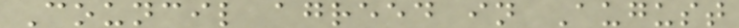Council agreed in August
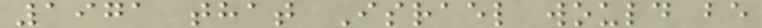1971 that Israel would be
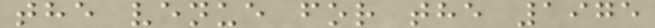the venue for the 1975
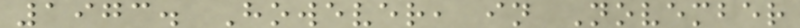1973. However, in November
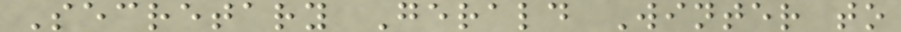Secretary Gerald Winter to
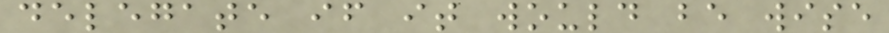delegate if it would be wise
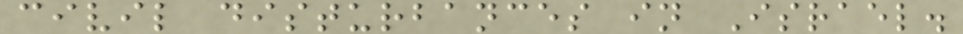civil disturbances in Israel.
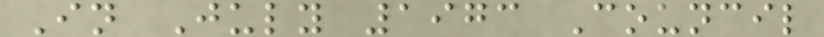In July 1973 Council
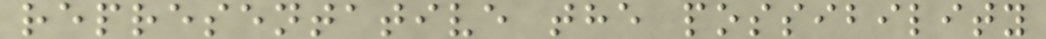representative the possibility
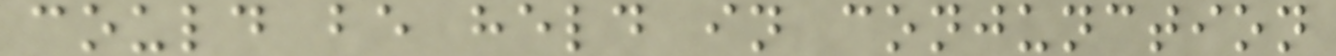could be held in conjunction
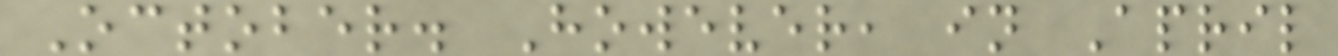October. However, in April
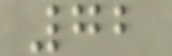72
